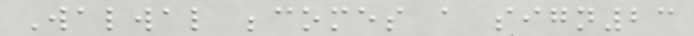Walwal becomes a sign23
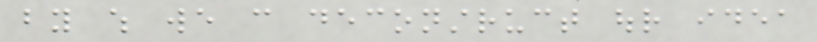by which we can deconstruct our idea
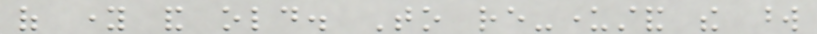of young and old. To re-understand the word
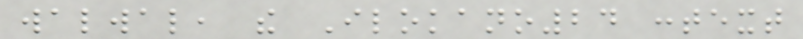walwal, the Ilokano24 context
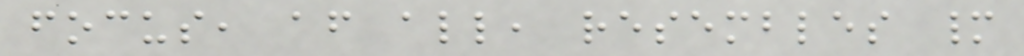focus, after all, resembles many
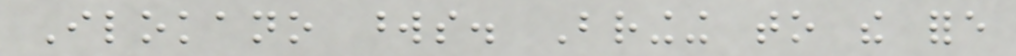Ilokano words. Bringing to the fore
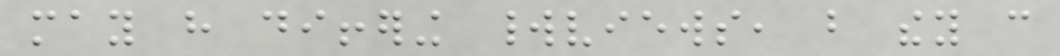may have differing worldviews, but they can
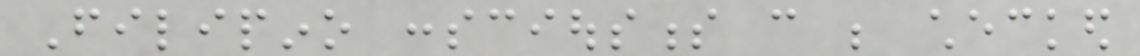Filipino consciousness can be checked
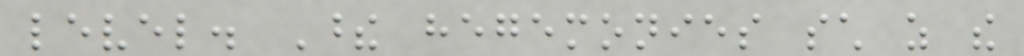level. These hegemonies such as the
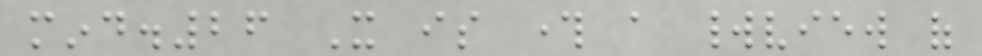mind.26 It is through a worldview of
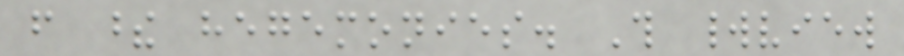from these hegemonies. This worldview
